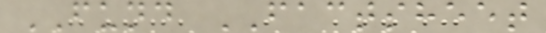FUND FACTSHEET
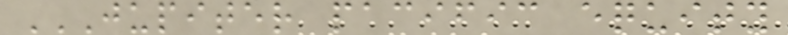JUPITER PACIFIC EQUITY
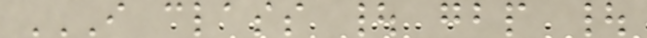I CLASS | GBP |
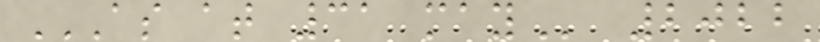AS AT 31 MAY 2022
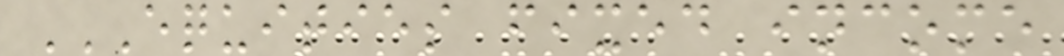EQUITIES FIXED INCOME
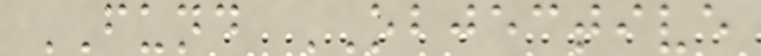FUND OBJECTIVE
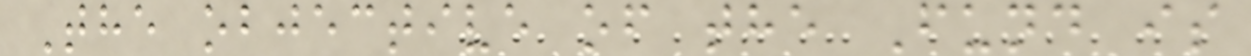The objective of the Fund is
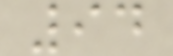94
